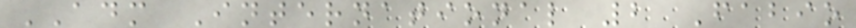ADM International 2 Fabio
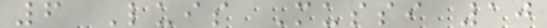6 Luis Mussi 10
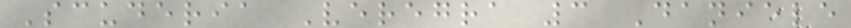Scuderia Veregra 3 Daniele
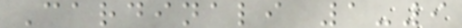Cardinali 1-9
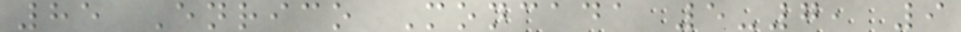85 Enrico Moncada 5-7, 9
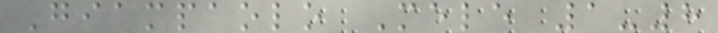Giampaolo Mele 1-8
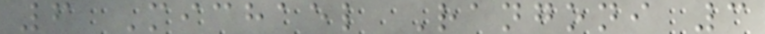6 Michael Rangoni 3
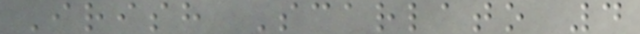Irish Scarlato 4
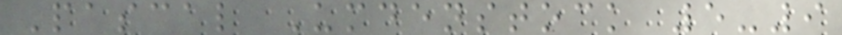Pascal Umdenstock 5-9
